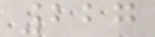227
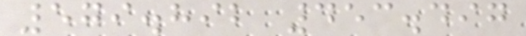579.892 453.497
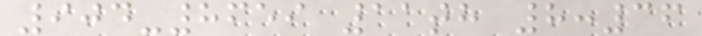904-8659 11th 8:36
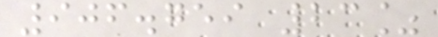906.759 23%
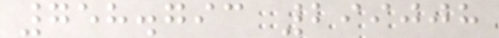758.793 299008
